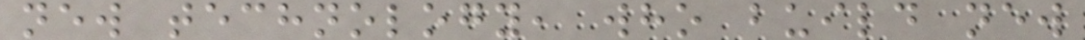new technology, who build new
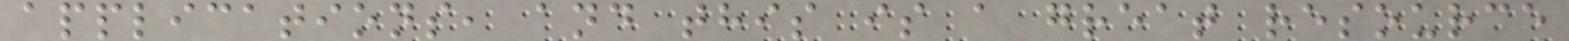applications, and this is a great resource
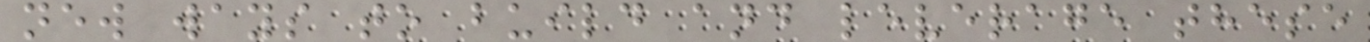new ways to build and leverage these
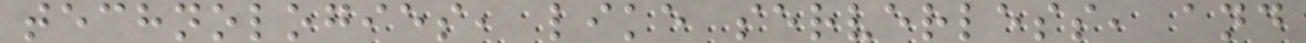technologies, like serverless, and
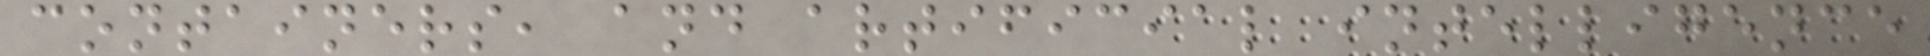containers, and artificial intelligence
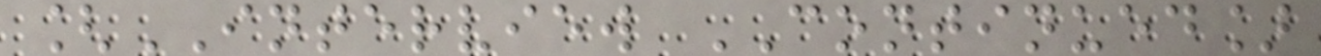[INTERVIEW CONTINUED]
